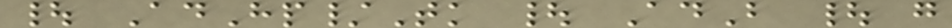| AdHp/Tk | AdB | g
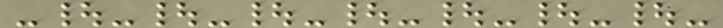-|-|-|-|-|-|-|-
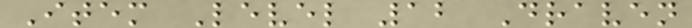Item Level 12 Draven
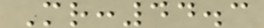Mr:44.3
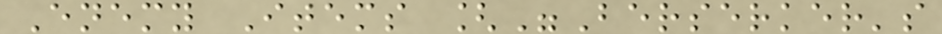Enemy Items ["Berserker's
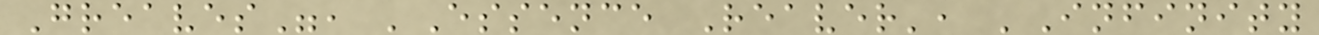Greaves", 'Essence Reaver', 'Infinity
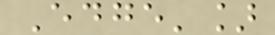Edge']
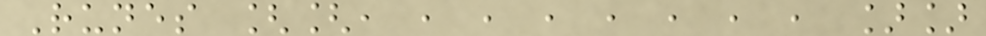Runes [[, , , , , , , , ]]
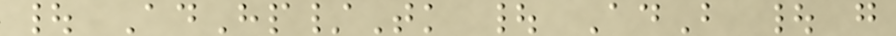| AdHp/Tk | AdB | g
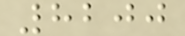8200
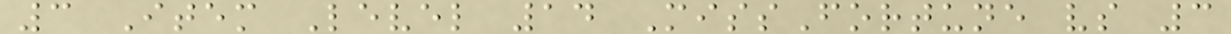3 Item Level 14 MissFortune vs 3
